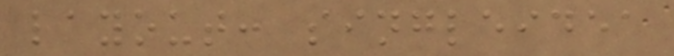layout: singleidea
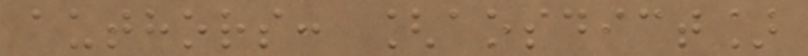authors: [aosdict]
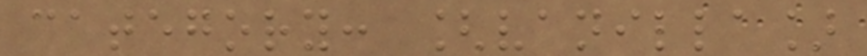category: [vanilla]
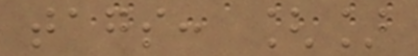tags: []
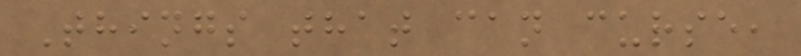Things that can curse,
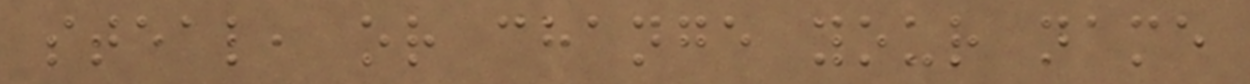steal, or change your name
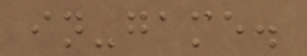in-game.
